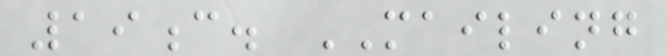19c. MAILING
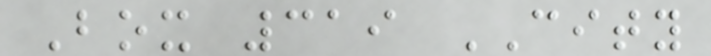Box 319 CITY
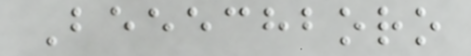Beeechboro
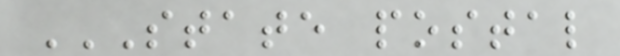STATE POSTAL
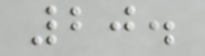20.
